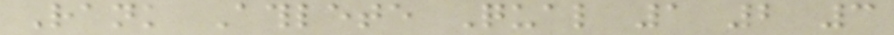Rank Athlete Qual 1 2 3
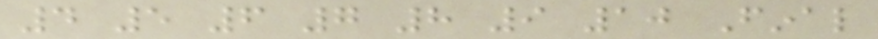4 5 6 7 8 9 10 Final
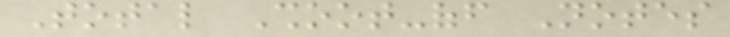Total Shoot-off Notes
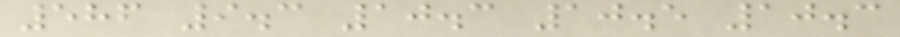586 9.3 10.3 10.5 10.3
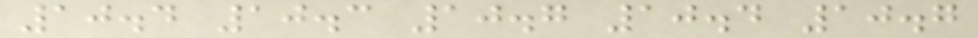10.4 10.3 10.7 10.4 10.7
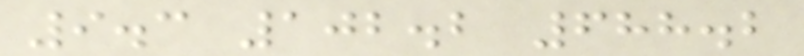9.3 102.2 688.2
